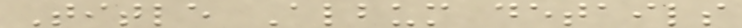Title Album details
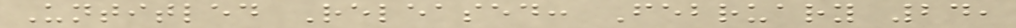Untitled Released: February 24,
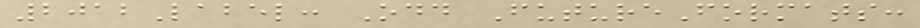2012Label: Odd FutureFormats:
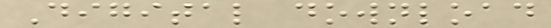Digital download
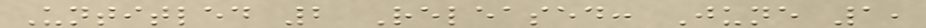Untitled 2 Released: June 1,
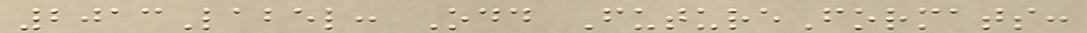2013Label: Odd FutureFormats:
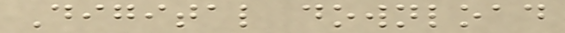Digital download
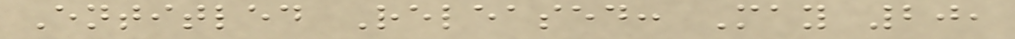Entitled Released: May 20,
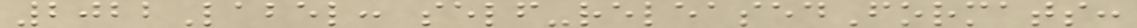2022Label: self-releasedFormats:
